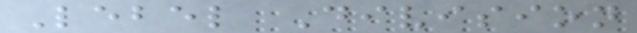Lebel Division
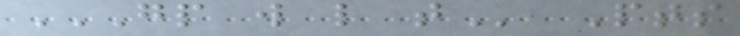GP W L T Pts
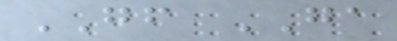GF GA
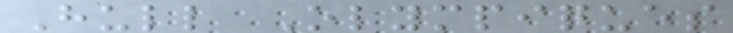Hull Olympiques
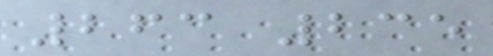263 235
